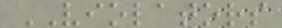VIOLATORS
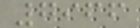7966
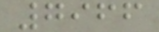7966
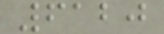6120
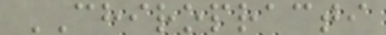CHIROPRACTI
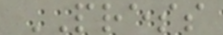PRESS
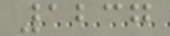1237
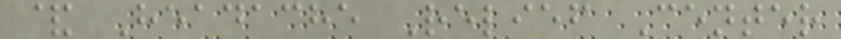& Headache Relief Center
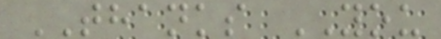THANKS YOU
